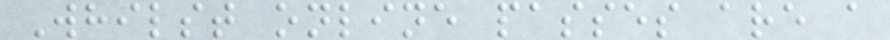Whilst online passes are a
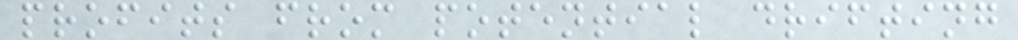profits from potential drifting
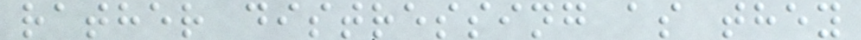rather distressing as they
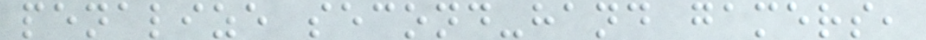penalize second-hand gamers,
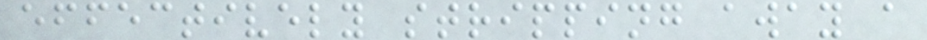effectively stripping away a
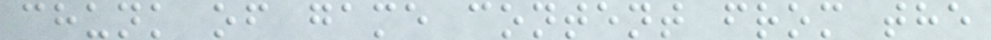chunk of game content from the
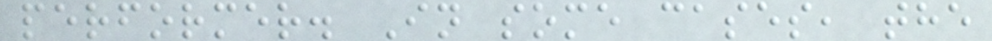performer. In some cases, the
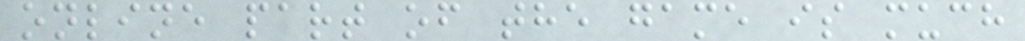online part of the game is much
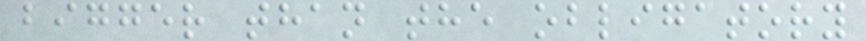bigger than the obligatory
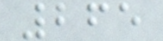265
